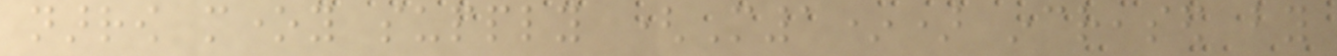narrow money supply (M1*) increased by
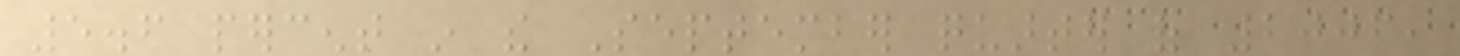5.6 percent in the September quarter of 2006,
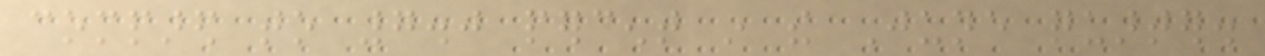compared to 7.0 percent in the June quarter.
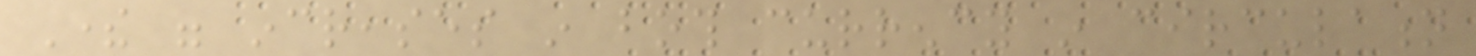There were increases in both currency in circulation
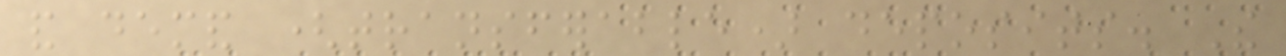and demand (transferable) deposits. The
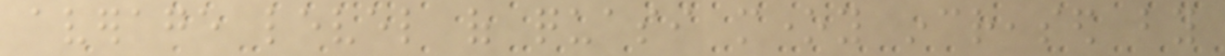average level of quasi money increased by
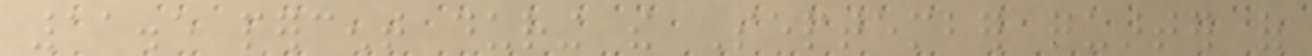11.5 percent during the September quarter of
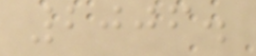2006.
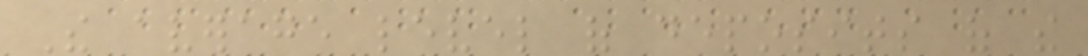The average level of deposits of the
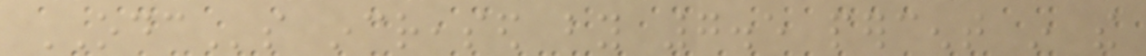ODCs increased by 7.5 percent in the
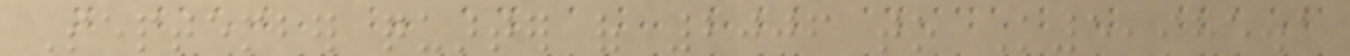September quarter of 2006 to K5,985.1
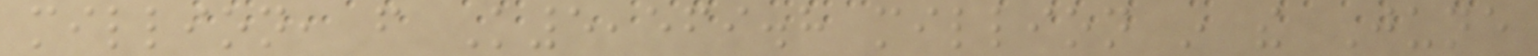million, from K5,569.8 million in the June
